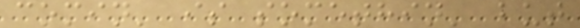comin' is somethin' but
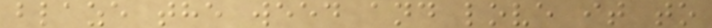blaze the weed and love it to
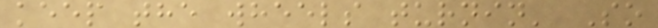keep the wheels turnin' So
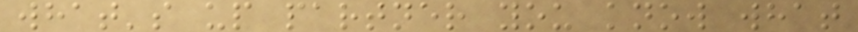what's up partner you know what
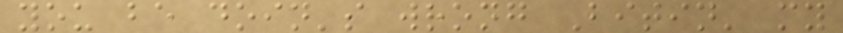you be doin's wrong Bitin' my
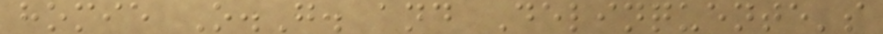homie O.G. and Delinquente's
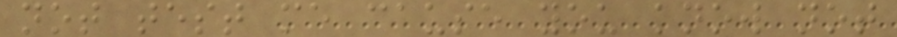not test me cause you know not
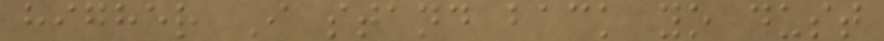higher I stand back yo dust
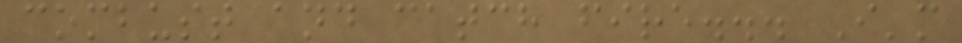combust and catch fire... I'm
